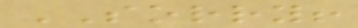SORRY!
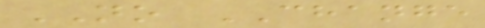NO CHANGE
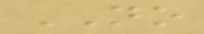NO
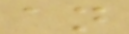an
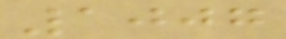1007
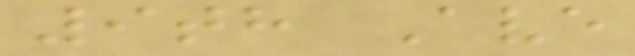9th Ave
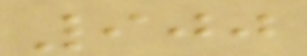900
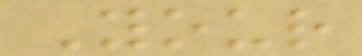Your
